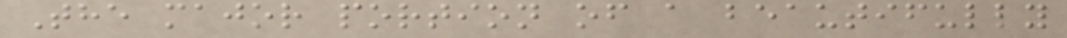The major portion of a beautifully
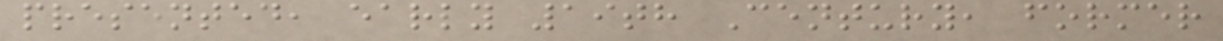presented, early 19th Century, former
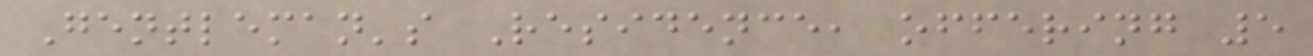Gentleman's Residence, offering 5
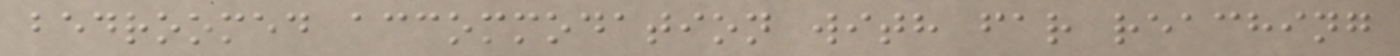bedroomed accommodation with far reaching
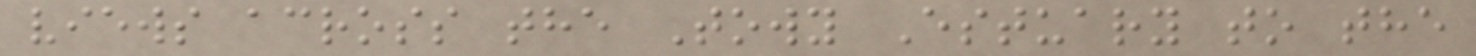views across the Towy Estuary to the
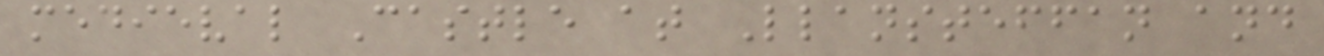medieval Castle at Llansteffan and
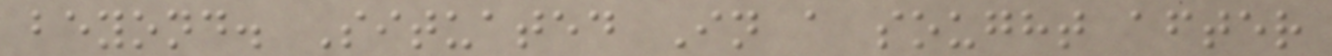beyond. Situated In a sought after
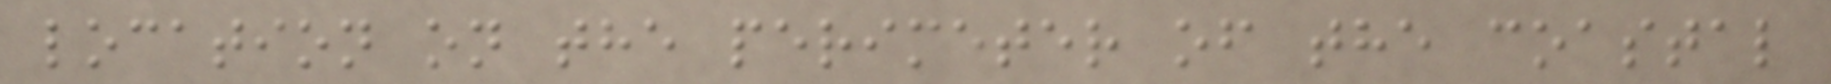location on the perimeter of the coastal
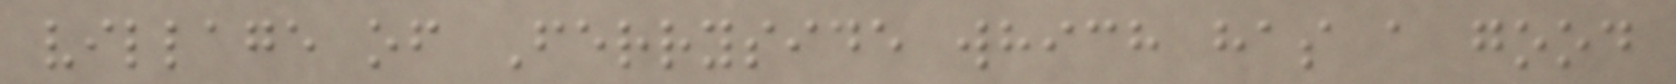village of Ferryside which has a good
